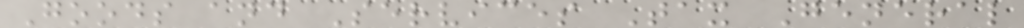Goods and Services Tax General
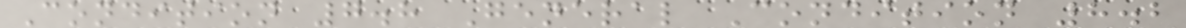Condition 7.8 General Condition 8.2
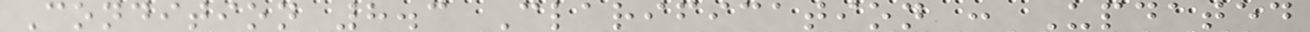Condition 8.3 Clarification : Updated
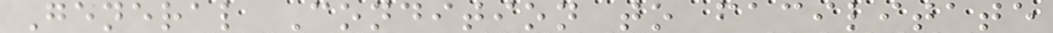General Condition to facilitate
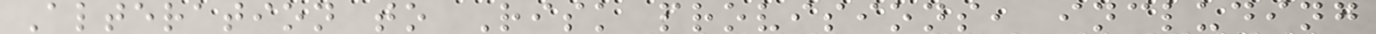Alteration to Risk provisions, including
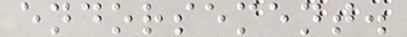endorsement.
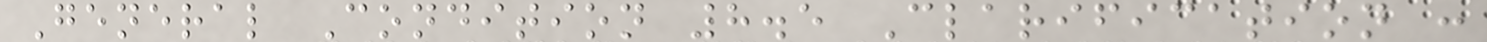General Condition 8.5 Clarification :
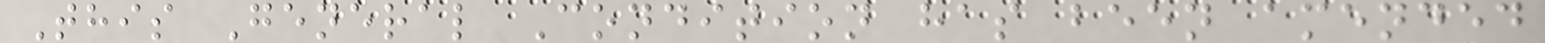This General Condition has been amended
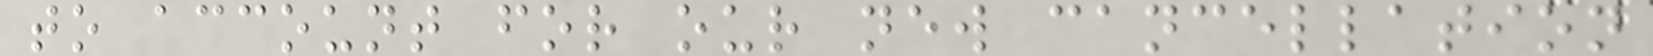to account for our new cancellation
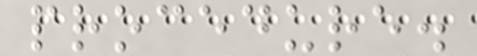procedure.
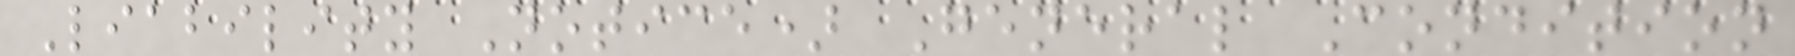Liability Notice) General Condition
